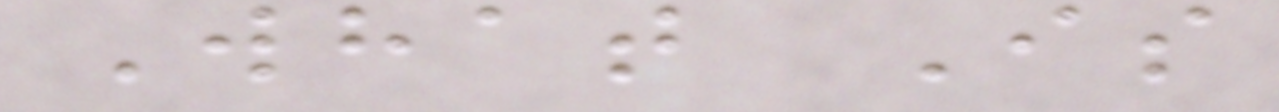What Is
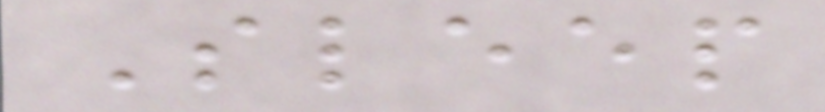Sleep
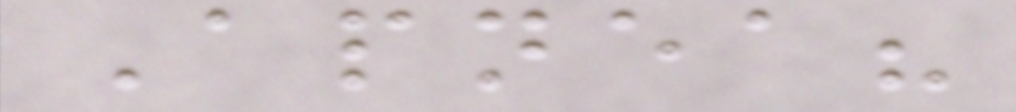Apnea?
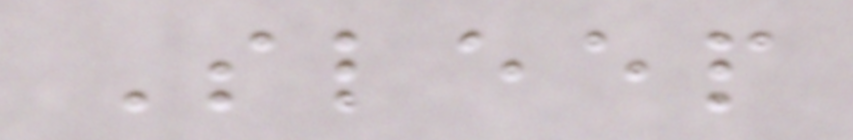Sleep
